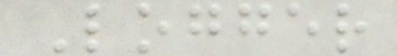Logger
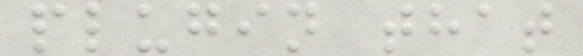plugin that
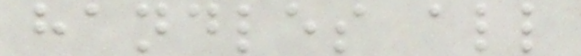handles all
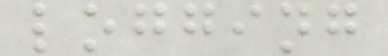logging
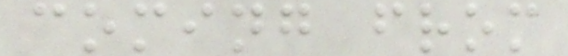coming from
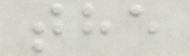the
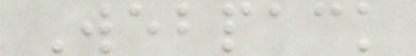Webpack
